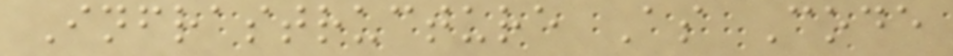Infrastructure As Code
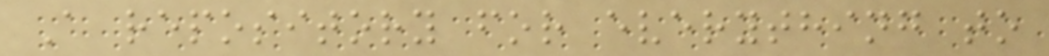A repository for everything to
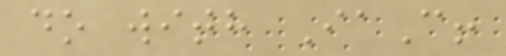do with IaC!
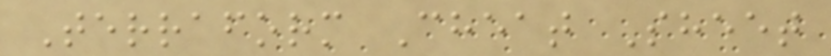Terraform Cheat Sheet
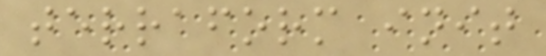terraform init
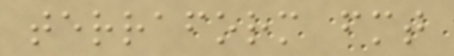terraform fmt
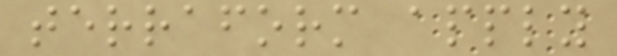terraform apply
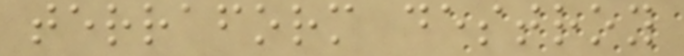terraform destroy
